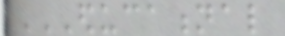EDUCATIONAL
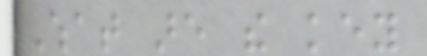What are the key
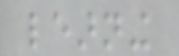learning
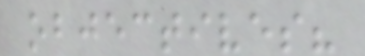objectives?
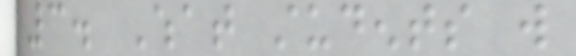3. What students will
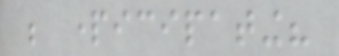be participating?
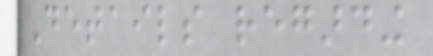Details regarding
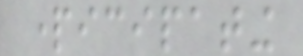participating
